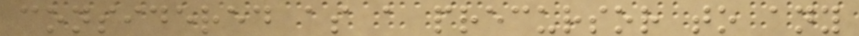considered as a precursor to any
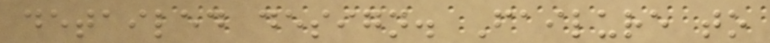detailed design. Failure to
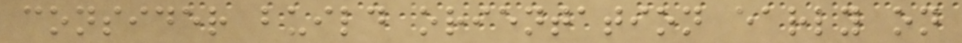consider build orientation early on
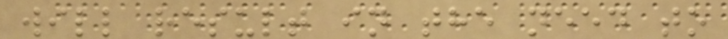will result in the need to
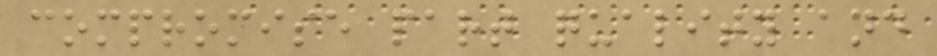compromise part quality and
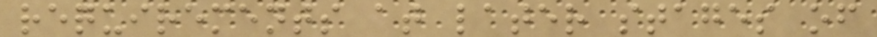requirements at later stages of
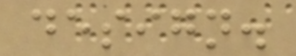design.
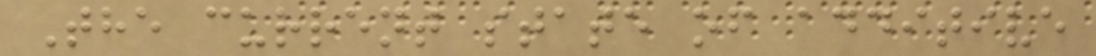The current state of additive
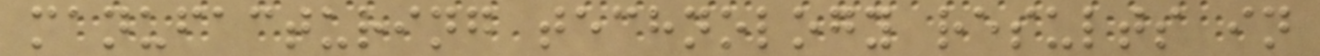manufacturing technology results in
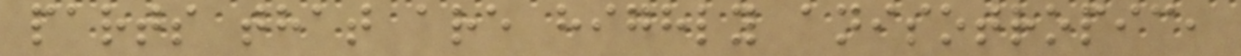parts that are highly anisotropic,
